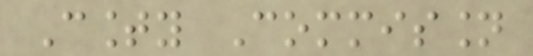County Commission
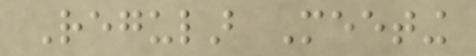Regular Meeting
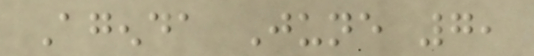Agenda June 7,
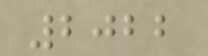2022
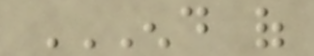END OF
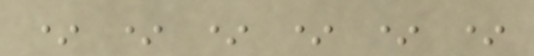* * * * * *
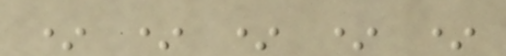* * * * *
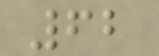62
